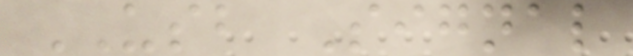USB Signal
